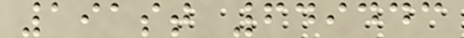191st 649443
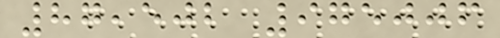87,502 975006
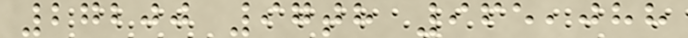27200 97th 965,088
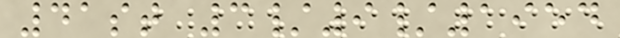41st 3/9/1954
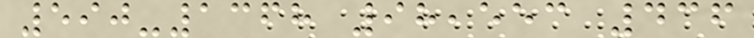590-1368 98,553 436
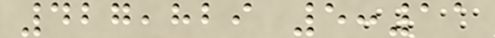427,829 5:11
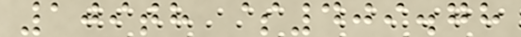109th $409.78
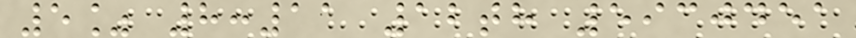5% 8:11 12th 5930451
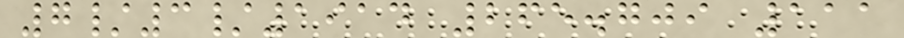7/3/1914 265.709 111
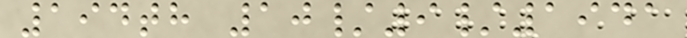194th 10/9/1941
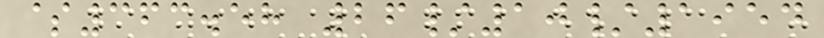$363.58 26/10/1954
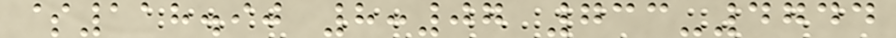$118.90 8:07 733-4744
